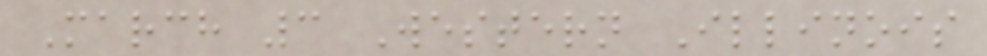March 3 Western Illinois
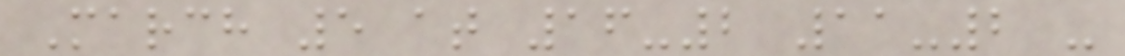March 5 at 16-2 11-2 -
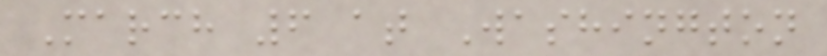March 6 at Washington
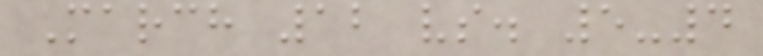March 12 vs. 5-4
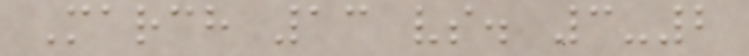March 13 vs. 3-2
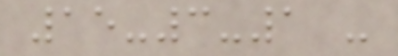15-3-1 -
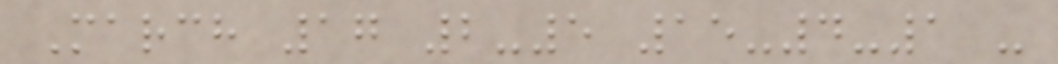March 17 2-5 15-4-1 -
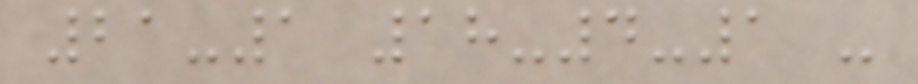21-1 18-4-1 -
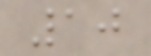10
